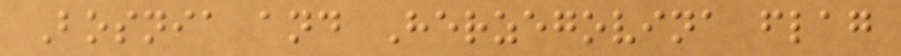Bosnia and Herzegovina flag
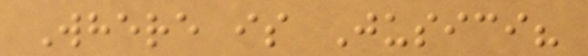Where is Jusici?
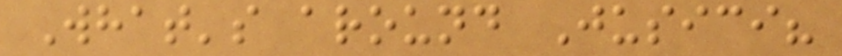What's around Jusici?
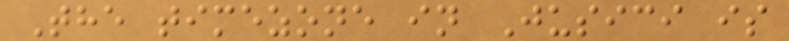The timezone in Jusici is
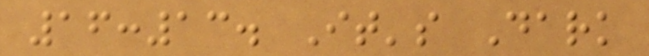16:13. It's Dark
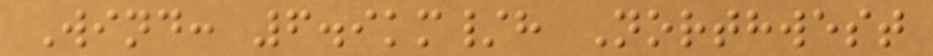Wind: 6.9km/h Northwest
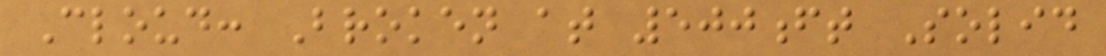Cloud: Broken at 500ft Solid
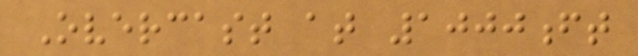Overcast at 1000ft
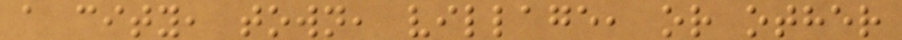a city, town, village, or other
